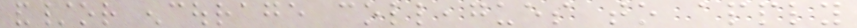and/or encourage colleagues to apply
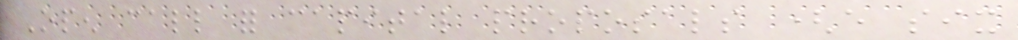Open call for capital proposals (every six
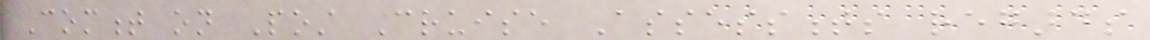Comment on Post Cruise Assessments regards
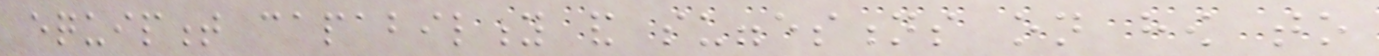equipment capability and suggestions on how to
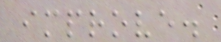improve.
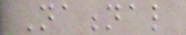National
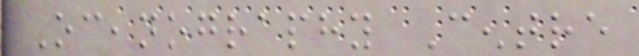Oceanography Centre
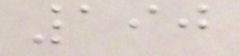190
